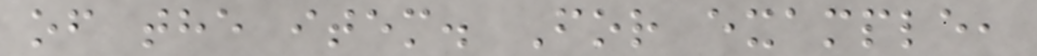of the item. For example,
